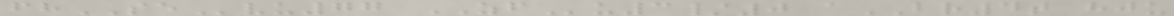fhSEvu77 ZFu3/0 aBR4t hju
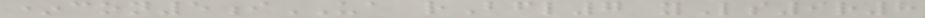*con5iUA rBfl7 yLs9r8
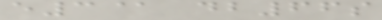e3@ db66s
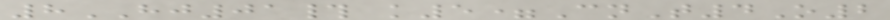8HJ01# k5=CnT4O2
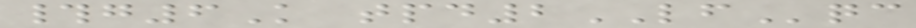#g6K tpd2LFqc
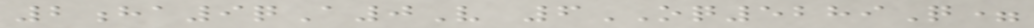2ha9qA0V 6OQ5289Q=
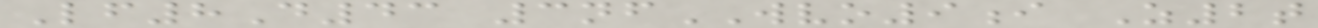Lf8D43 3nfWVO9i Z2t
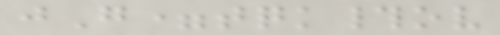jG=tqk#ov
